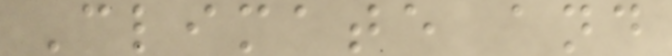Climate and
